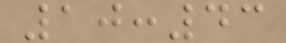10:43
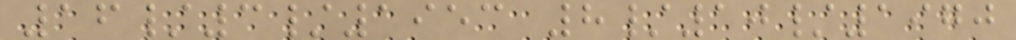16/3/1953 8/10/1970
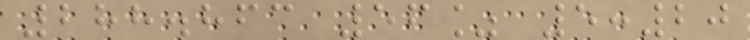288.863 56% 5:20
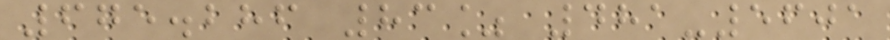675.286 83% 481-5601
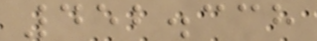452.338
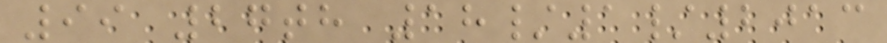99 27th 18/1/2013
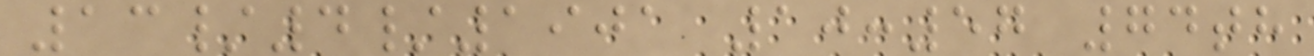13/4/1901 10:57 74th
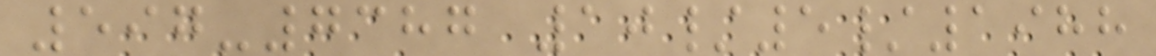597-7387 10/5/1988
